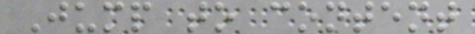Jump to content
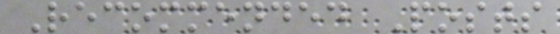Recommended Posts
